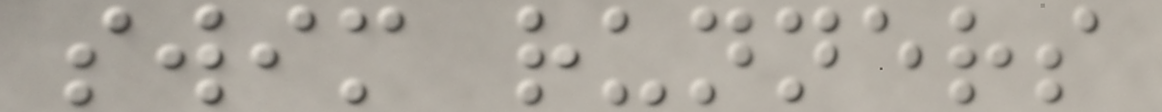swim runners
